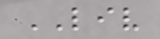LIV
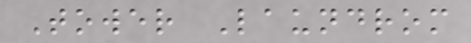Tower Laundrom
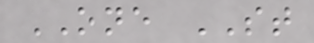ONE ST
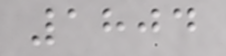1804
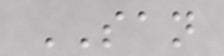SAN
